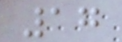17
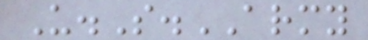U.S.ARMY
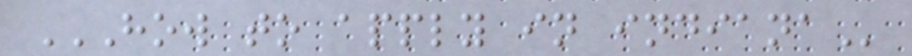HOW TO APPLY IN INDIANA
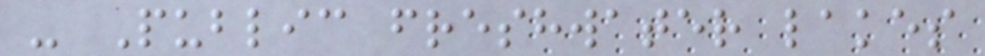- Public freshwater lakes
